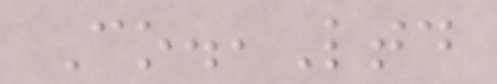Co.,Ltd
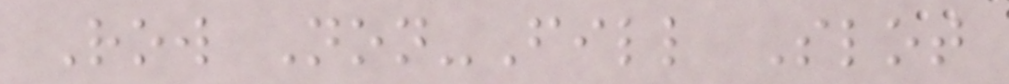Row Non-Fill Slot
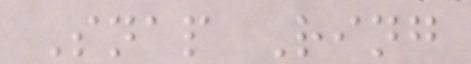Snap Ring
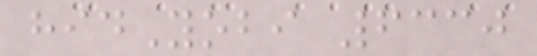hidYobi 6330
